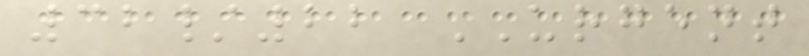32/22 URGENT
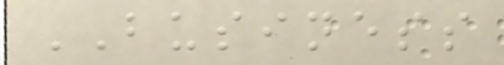BUSINESS
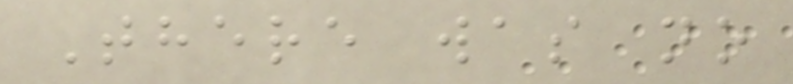There was no
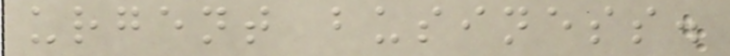urgent business.
